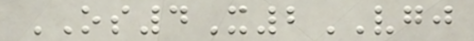OS4X2VGJ
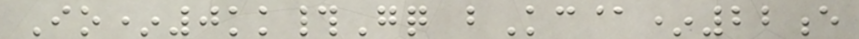Io*0kk#Gq bKc@*22e
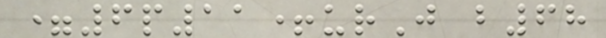=6p11+urJ b68
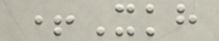+Xkh
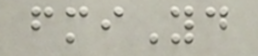fmiYd
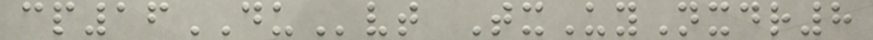cp16DUvt TxUyNxdr8
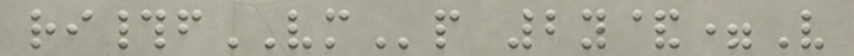ri#fVMp 2y&=V
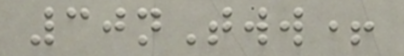30nTww+
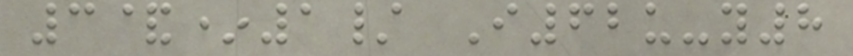3&*1/ I62u-y8
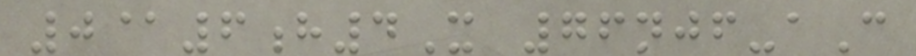0@6h4X 76njf-aC
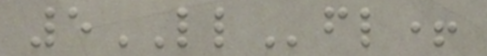5LLfl+
